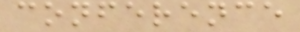conference
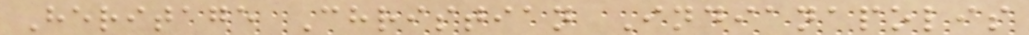Heritage Christian Indianapolis
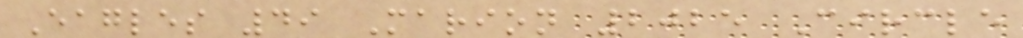Eagles 49 Marion 2025 Circle
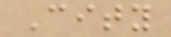City
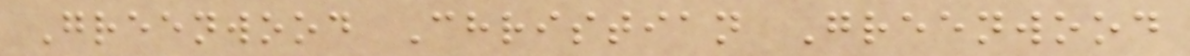Greenwood Christian Greenwood
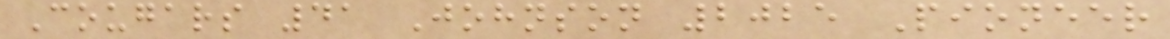Cougars 41 Johnson 2025 Pioneer
